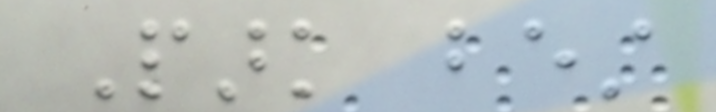Park best
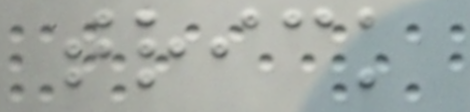trick
